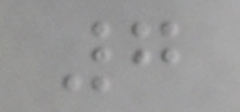7
